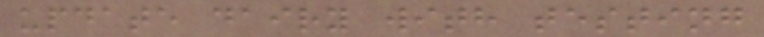update dairy with testing
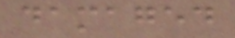damaged
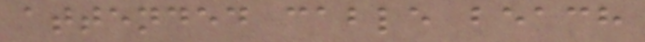attended cable beach
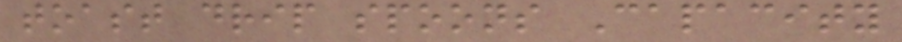toast drip spoons Capacity
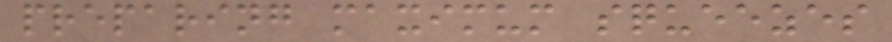preparing maximum squeezes
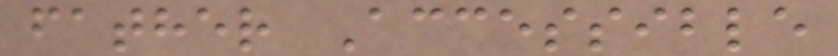father Accessible
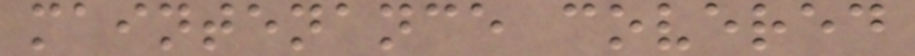maintenance covered
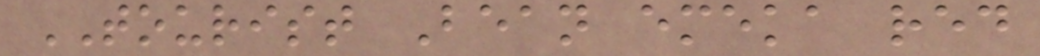TOURIST Bean emeka red
